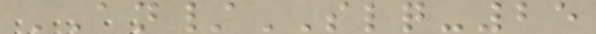AN/SLQ-25
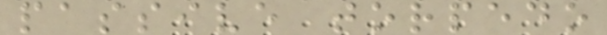passive torpedo
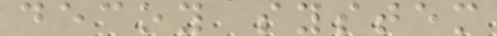decoy system
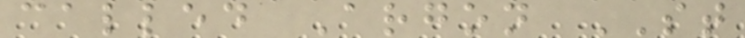called Argon ST
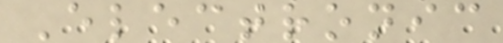Electronic
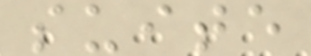suite
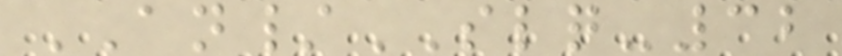AN/SLQ-32
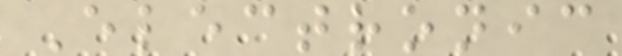Electronic
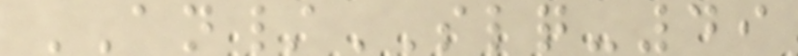AN/SLQ-49
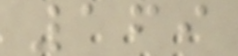169
